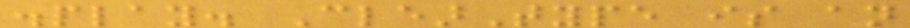display. ClearType is an
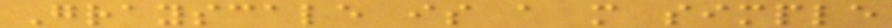Grayscale is a more simple
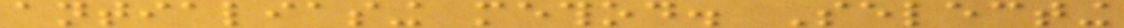antialiasing method. Selecting
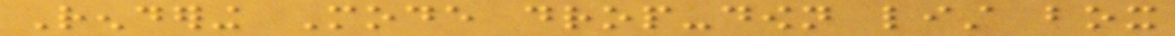Rendering Mode drop-down list box
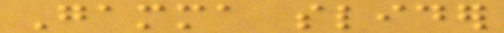Gamma slider
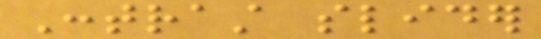Contrast slider
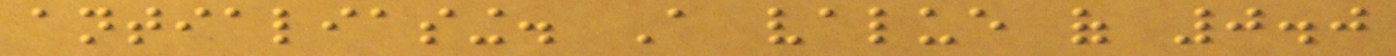antialiasing. A value of 0.0
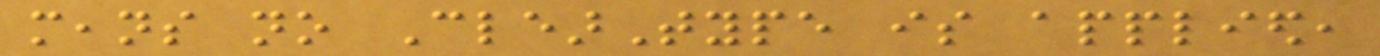means no ClearType is applied,
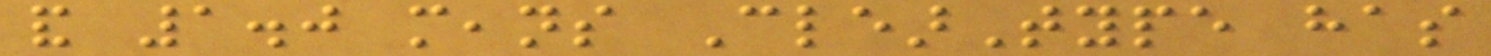and 1.0 means ClearType has
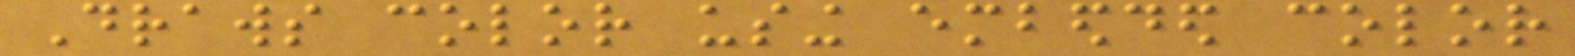Draws color using embedded color
